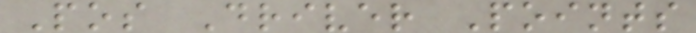Pos Driver Points
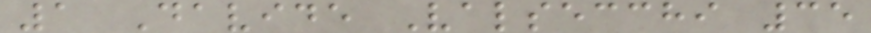1 Davide Valsecchi 35
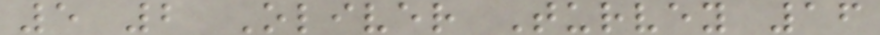5 2 Oliver Turvey 16
